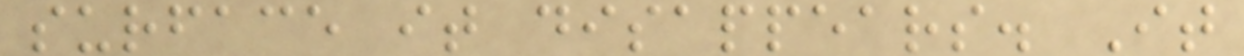surface it disappears. It
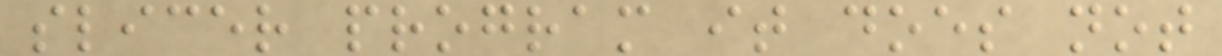slicer program it does not
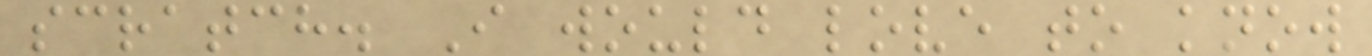scratch. I would love to know
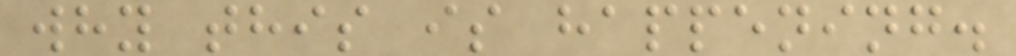why this is happening.
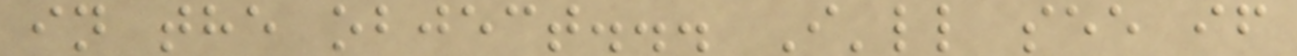in the object... I'll see if
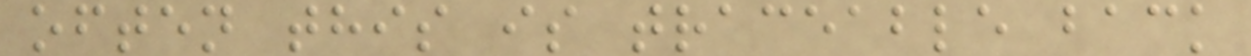often this is traceable back
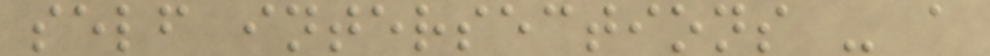self intersections - a
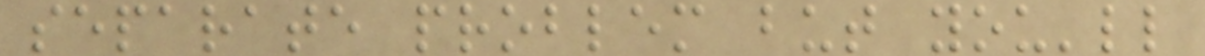separate problem but you'll
